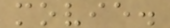movie.
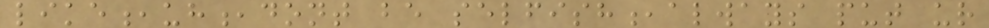like,uh,dont be selfish,always put ur
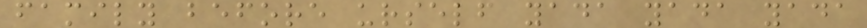family before urself yada yada yada
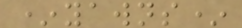*yawns*
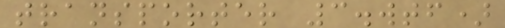transporter 3.wtf)
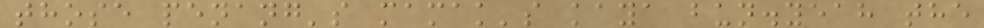those penang's mamak's kaya bun.yeah the
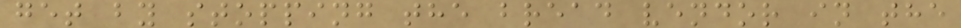get by stopping the bread vendor in the
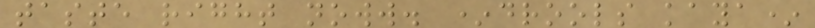taste right noww. *drools kaya*
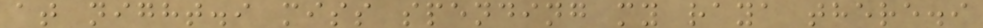at night.i miss spending my raya there.i
